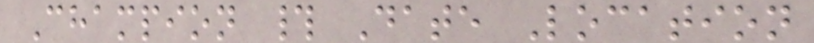Champion # Date Location
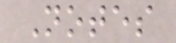Notes
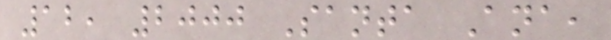12, 2000 Santa Ana,
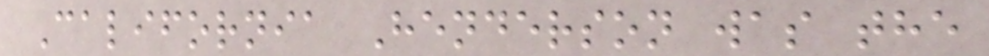California Henderson was the
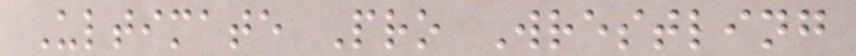Ultimate Pro Wrestling
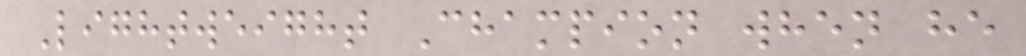Lightweight Champion when he
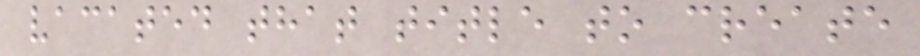vacated that title to create
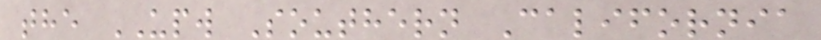the UPW Southern California
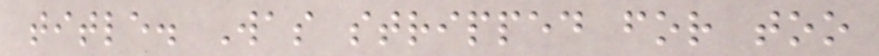title. Was stripped for too
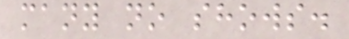many no shows.
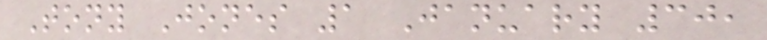Tony Jones 1 January 30,
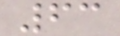63
